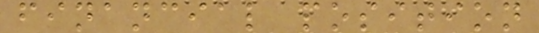financial position
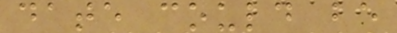date could be
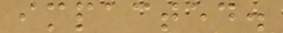impacted.
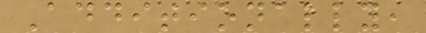Additionally,
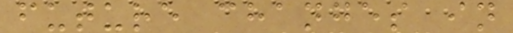future changes in
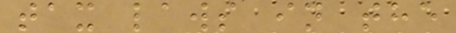tax laws in the
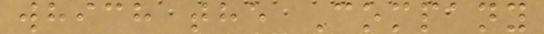which the Company
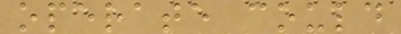operate could
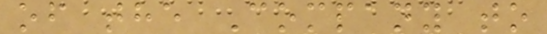of the Company to
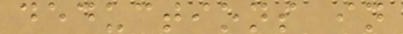deductions in
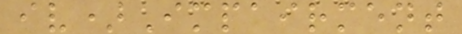iv)Impairment
